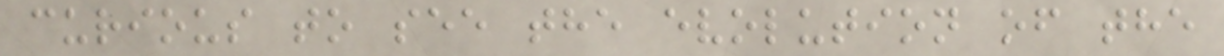curious to see the evolution of the
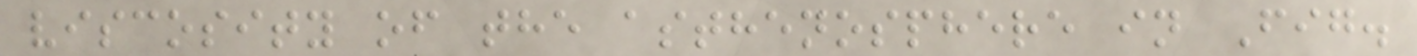viscosity of the asthenosphere in Fig.
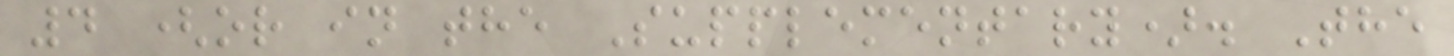4 (or in the Supplementary). The
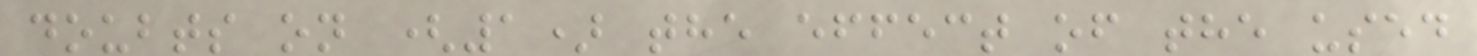doubts on (1) the effect of the used
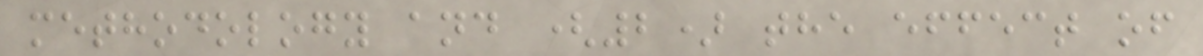methodology and (2) the effect of
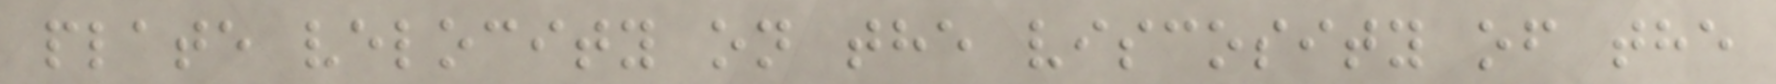plate velocity on the viscosity of the
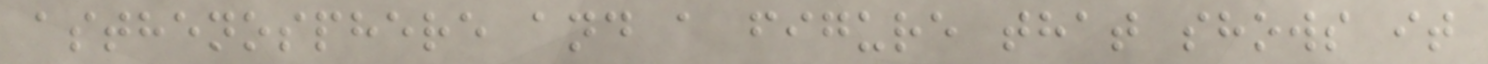asthenosphere and a figure that shows it
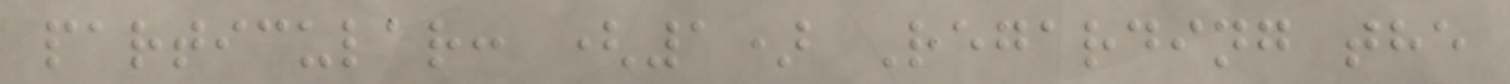particular: (1) Regarding the
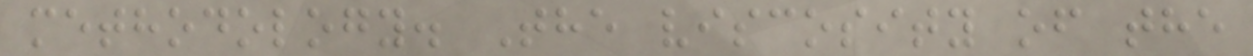methodology. The viscosity of the
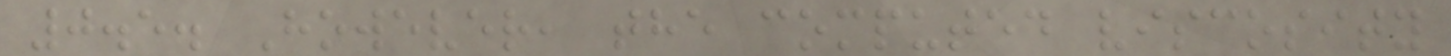0.5. However, the computed viscosity
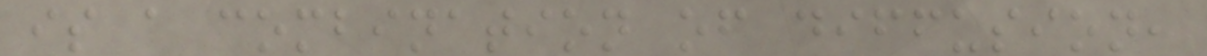is a combination of diffusion,
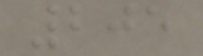205
